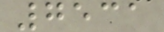7531
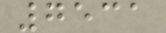7531
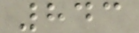843
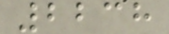2238
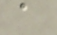a
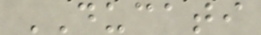DUCATI
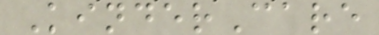KinderCare
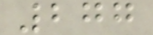277
